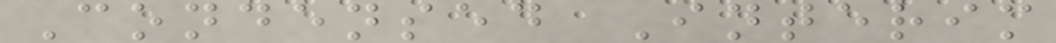Condensed Interim
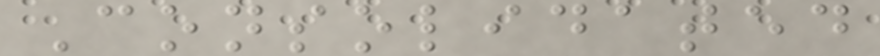Consolidated
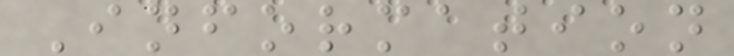Information
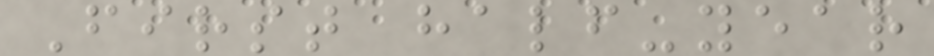First half-year
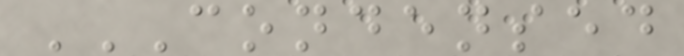CONDENSED
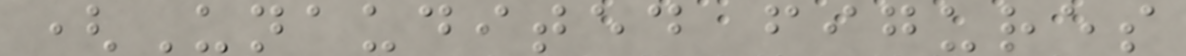(Unaudited figures
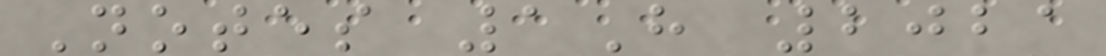Notes 1H 2021
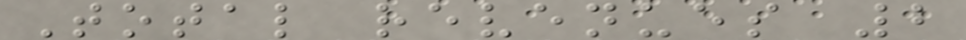Total revenues 2
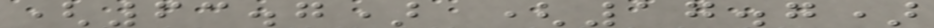(63.7) (17.7)
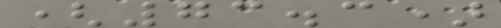(73.3)
